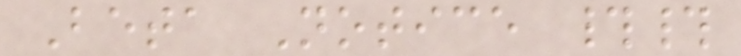Beta Notice ##
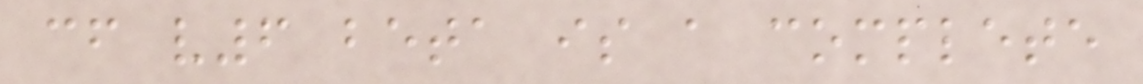cf v6 beta is a complete
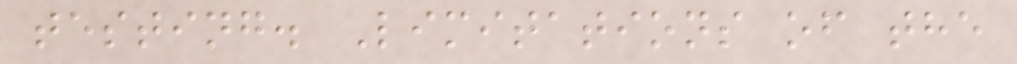testing. Limitations of the
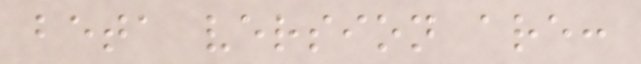beta version are:
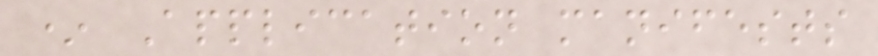* Application manifests
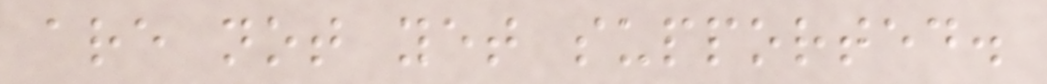are not yet supported.
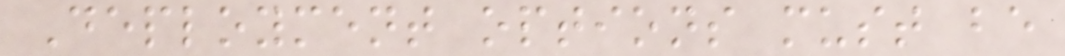Deployment options must be
